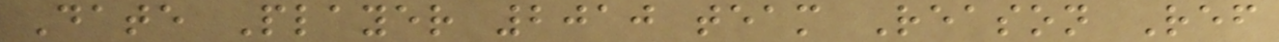Date Player 2010 team Reason Ref
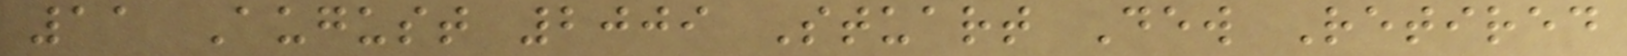11 August 2009 Stuart Dew Retired
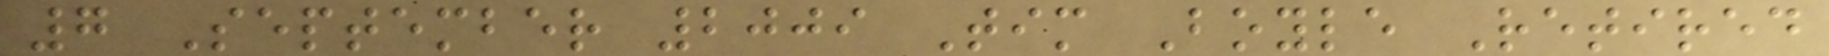7 September 2009 Tim Boyle Retired
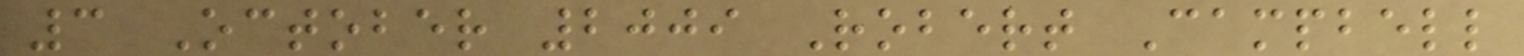3 October 2009 Robert Campbell
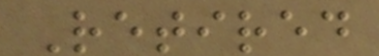Retired
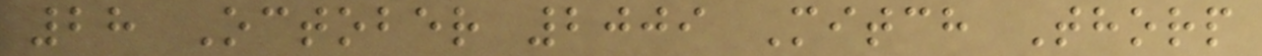28 October 2009 Mitch Thorp
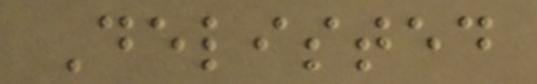Delisted
